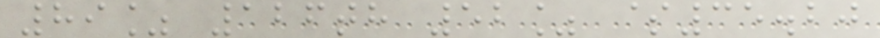89% 126th 52% $35.20
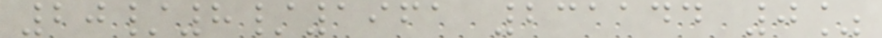20/8/1961 231144 0%
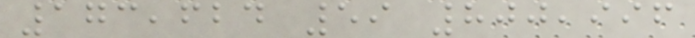173,624 59 800,996
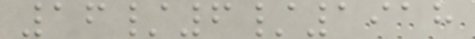16/6/1918
